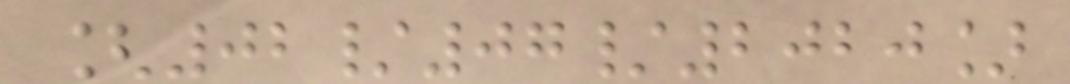[02/07/2020]
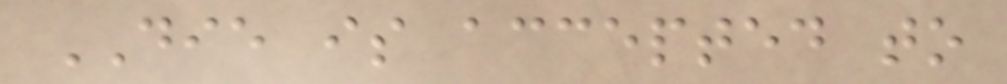DIE is accepted to
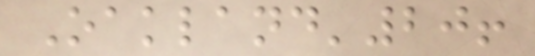Oakland'20!
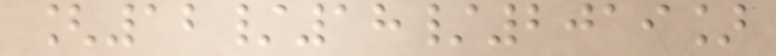[12/18/2019]
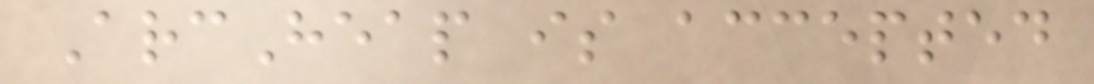ArcHeap is accepted
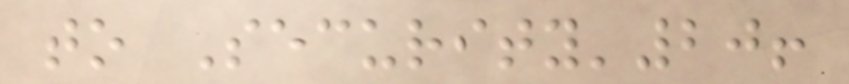to Security'20!
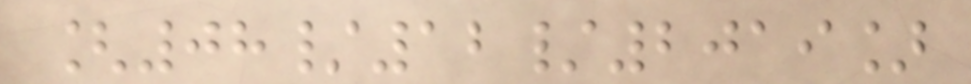[08/12/2019]
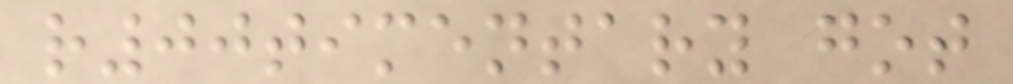r00timentary got
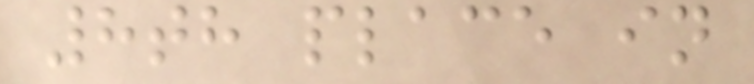8th place in
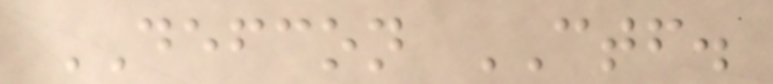DEFCON CTF.
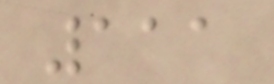111
